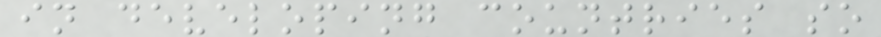in developing countries so
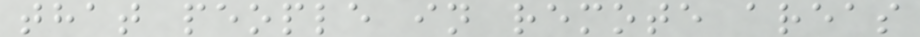that people in remote areas
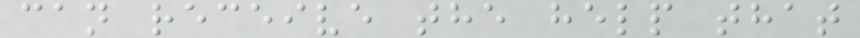can receive the help that
